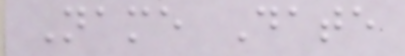Name Date
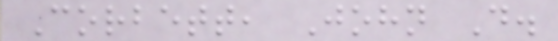Corbett, John D.
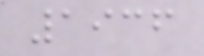1936
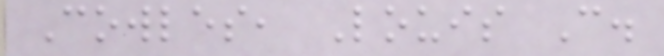Cowles, Louis C.
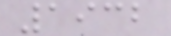1932
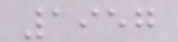1957
